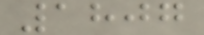1807
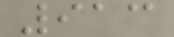913
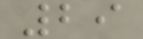29
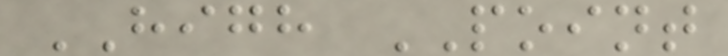HIGH POINT
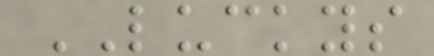LUCKYS
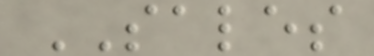SALES
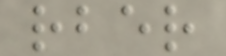rber
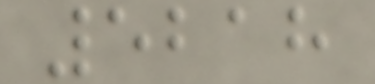5218
